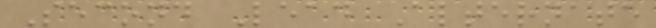Second Lead Alternate
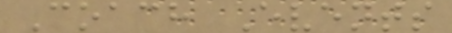Coach Events
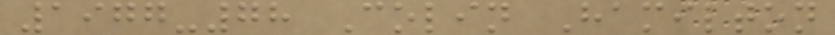1977-78 Colin Hamilton
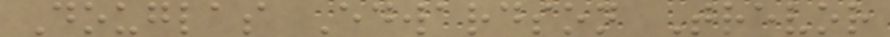Douglas Edwardson Trevor
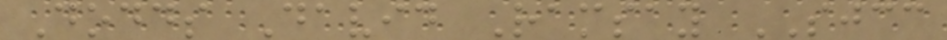Dodds David Ramsay SJCC
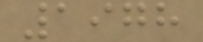1978
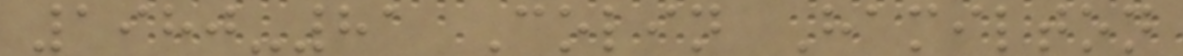1980-81 Colin Hamilton
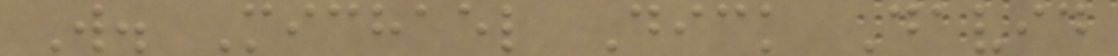W. Michael Dick David
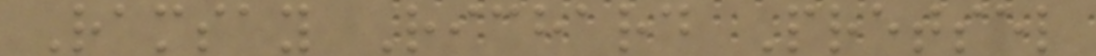Ramsay Richard Pretsel
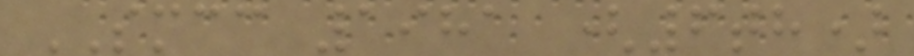SMCC 1981 (6th)
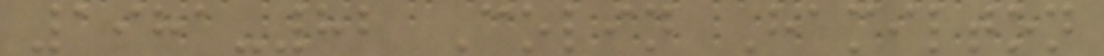1981-82 Colin Hamilton
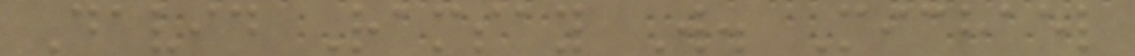David Ramsay W. Michael
